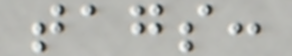tags:
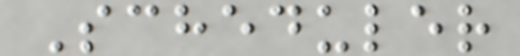Scheduler
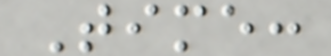Time:
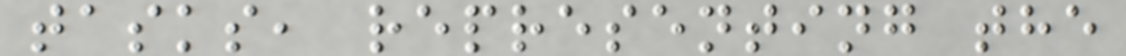tasks, representing the
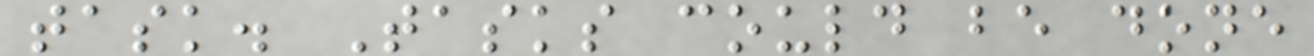task. Tasks could be done
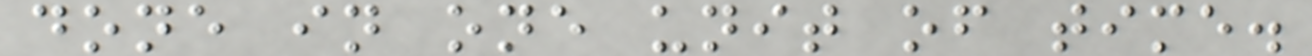done in one unit of time.
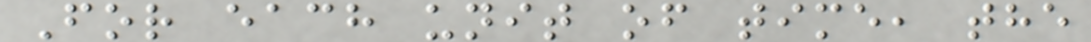For each unit of time, the
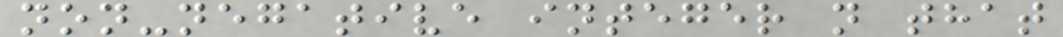non-negative integer n that
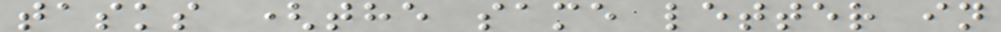tasks (the same letter in
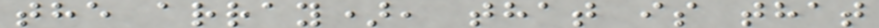the array), that is that
